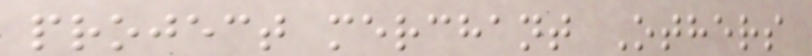project merchant Others
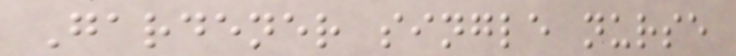Gardener single nurse
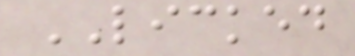LICKED
